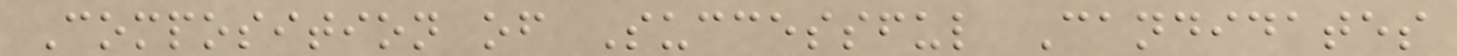Composition of Successful Candidates
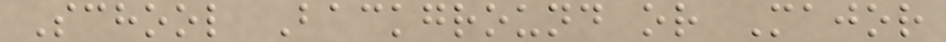School Background or Major
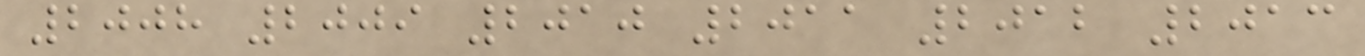2008 2009 2010 2011 2012 2013
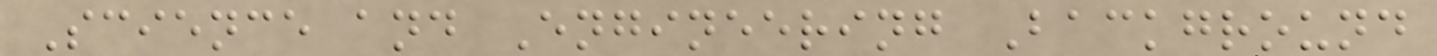Science and Engineering Background
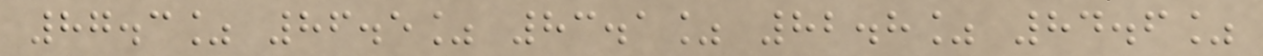87.3% 86.5% 83.1% 82.8% 84.6%
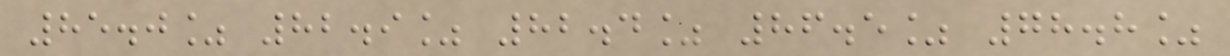85.0% 82.9% 82.4% 86.5% 78.8%
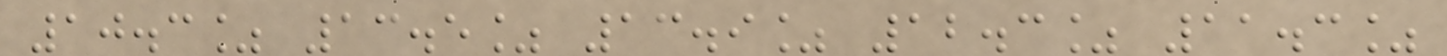10.3% 13.5% 13.9% 12.3% 11.3%
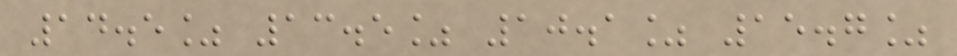14.5% 13.5% 10.1% 15.7%
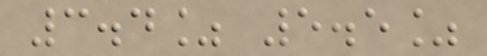3.4% 5.5%
